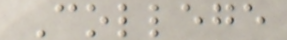College
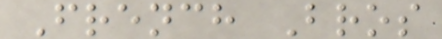French Bros
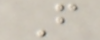F
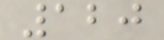120
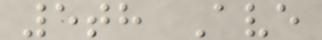5th Ave
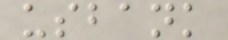usbank
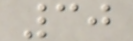30
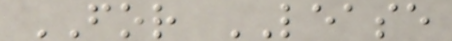FOR LEASE
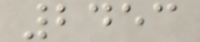2453
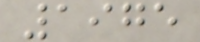1975
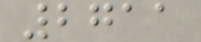2711
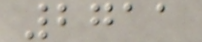2711
